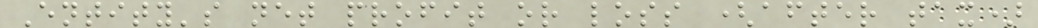Entity's net profit or loss (after tax)
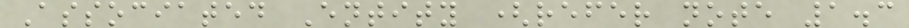Associated Entity (refer note 1.3
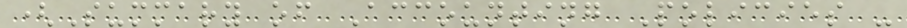(Summary of Accounting Policies -
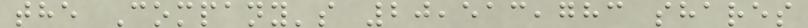the Company's 20,513,783 shares
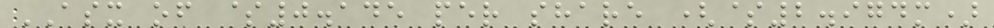ASX of $0.145 per share ($2.974m)
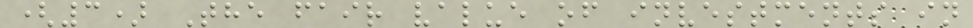(3) The fair value of investments in
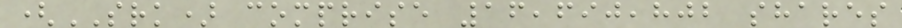(SRK) comprise 16,690,802 shares
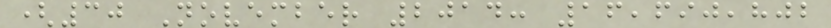(30 November 2014: 16,690,802
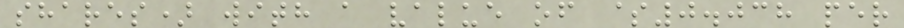shares) with a value of $0.038 per
